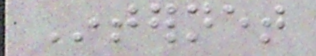Internet
